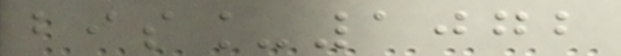bis_1072
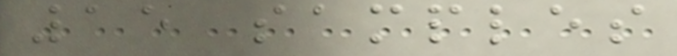15 samples
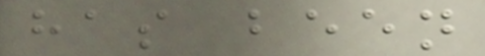has been
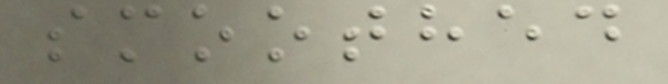smoothed
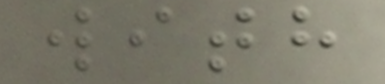with
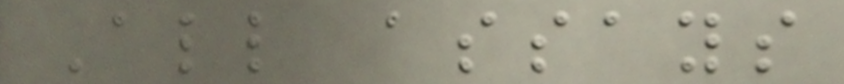All assays
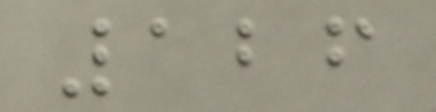126
